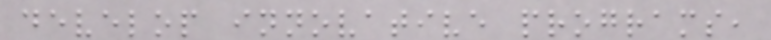develop innovative programs,
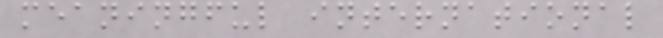meaningful international
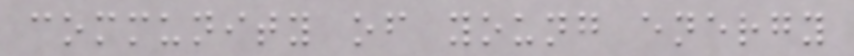community of young energy
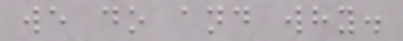we do and why.
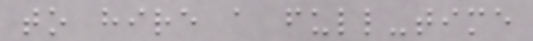to hire a full-time
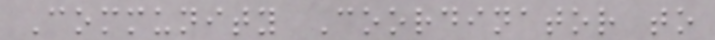Community Coordinator to
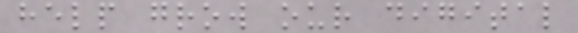help grow our digital
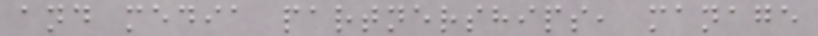and media partnerships, manage
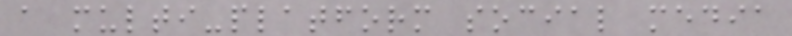a multi-platform social media
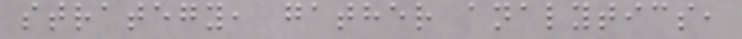strategy, gather analytics,
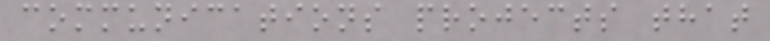communications projects that
